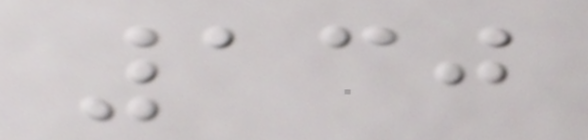130
